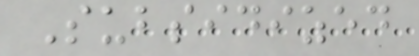Subsidized
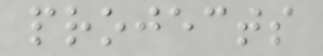projects
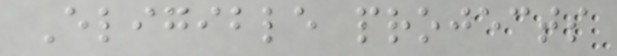Eligible projects
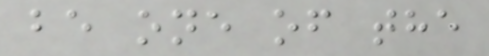be one of the
